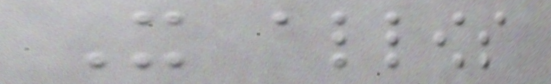It allows
